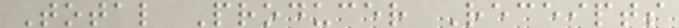Total Producer Receipts
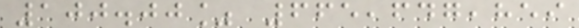100.00% 665,647,859
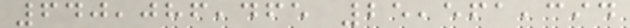640,086,465 25,561,394
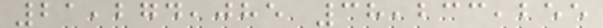21,274,085 38,233,255
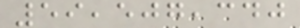59,507,340
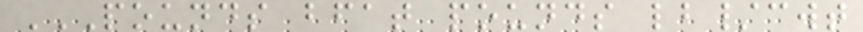POUNDS BFAT POUNDS LB/CWT
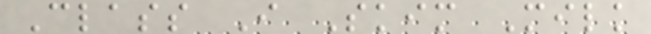Class I Skim Milk
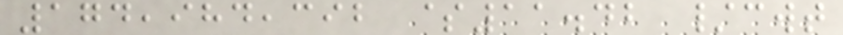174,984,392 $11.42 /cwt
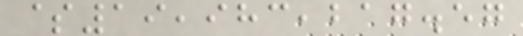$19,983,217.57
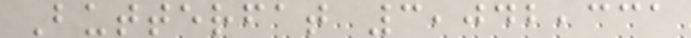Butterfat 3,042,331
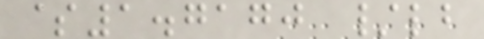$1.7170 /lb
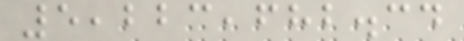5,223,682.34
